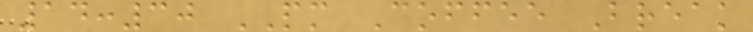14:30 PM Coffee Break
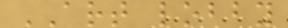ART lobby
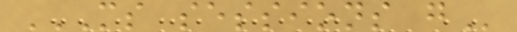MS SESSIONS G
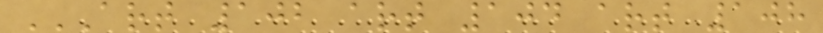ART 102 ART 104 ART 108
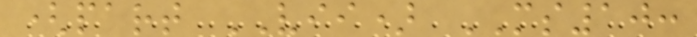(part VII) MS10:
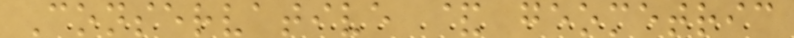Conservative & geometric
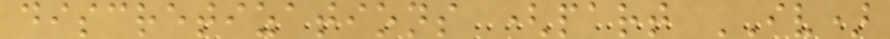discretizations (part IV)
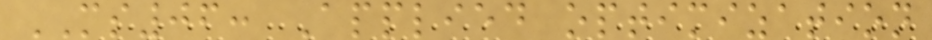MS06: Applied optimization
